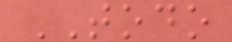TODO
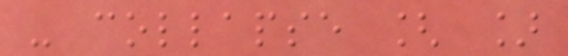- collapse [ ]
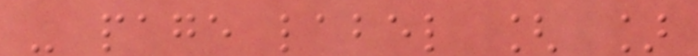- page label [ ]
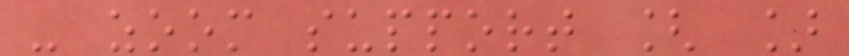- zoom support [ ]
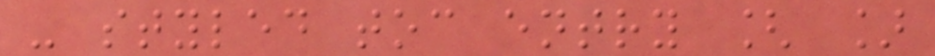- styled toc entry [ ]
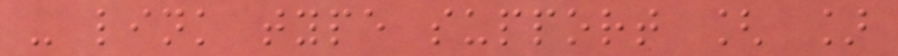- link type support [ ]
